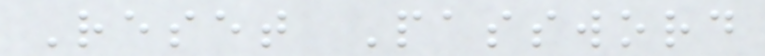Reset Password
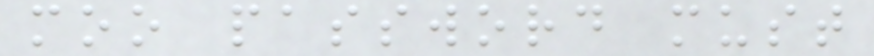moo password must
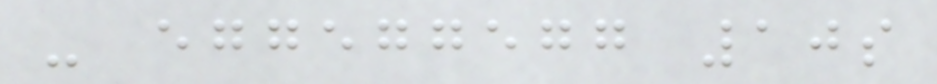- eggeggegg 10s
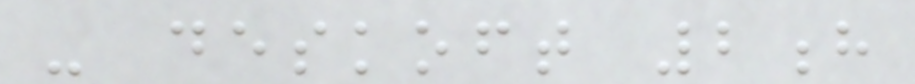- deskoft 2h
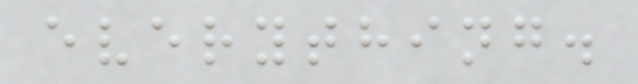everything.
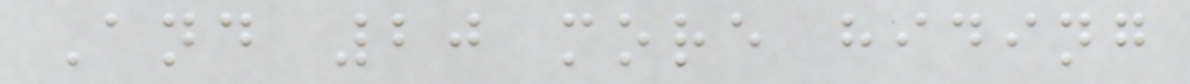And 20 more hiding
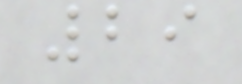29
